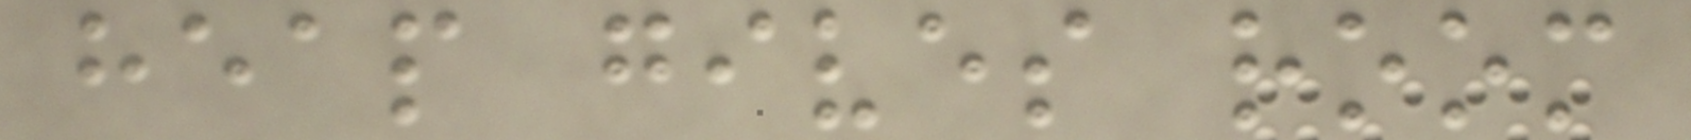heap gives room
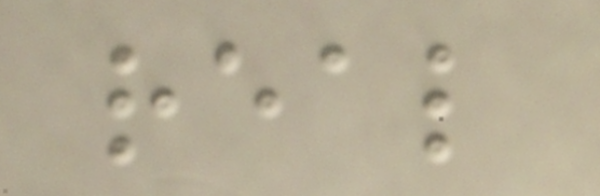real
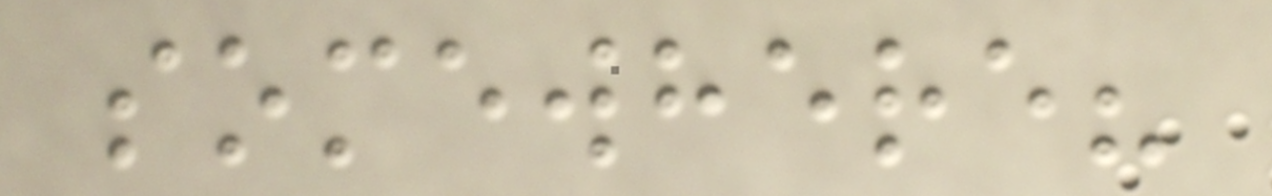somewhere?
